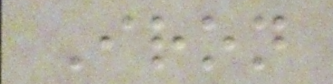Iron
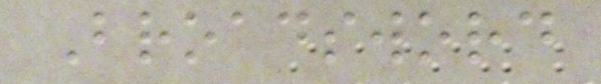Broadsword
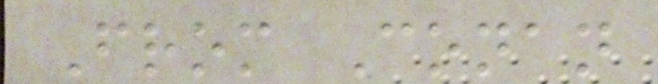From Conan
